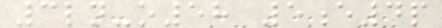3ln-o58 5e4p
